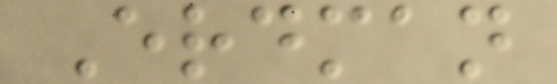Erdman
